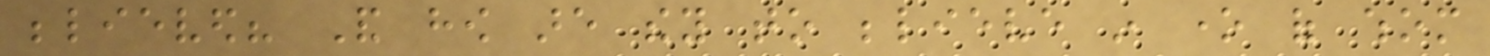believed? And how are they to believe in one of whom
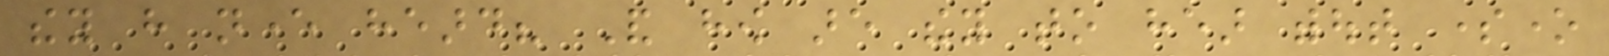they have never heard? And how are they to hear without someone
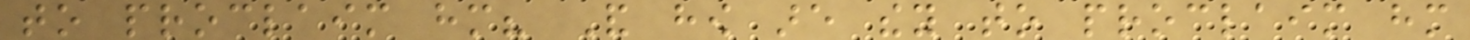to proclaim him? And how are they to proclaim him
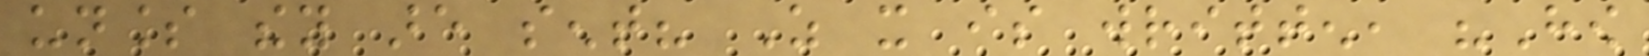unless they are sent? As it is written, "How
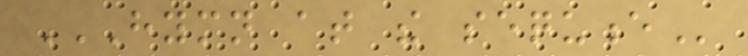HYMN AT THE SEQUENCE
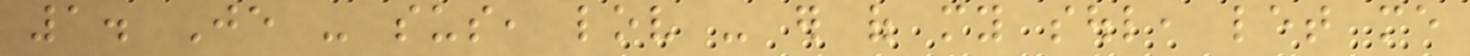1. Je - sus, lov - er of my soul, let me
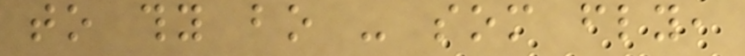to thy bo - som fly,
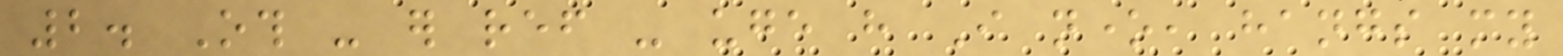2. Oth - er ref - uge have I none, hangs my
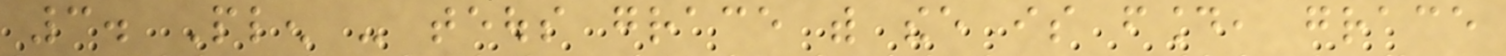3. Plen - teous grace with thee is found, grace
